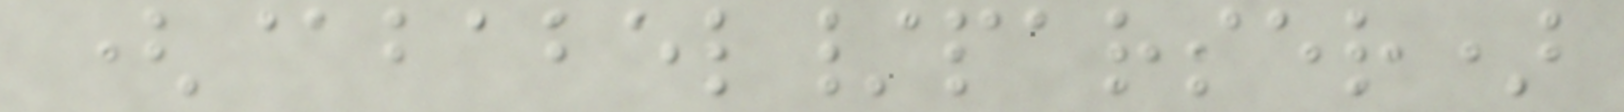(@babel/parser)
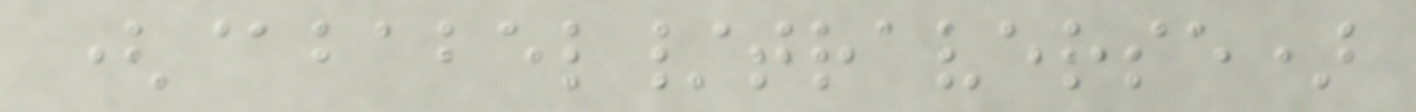(@babel/traverse)
